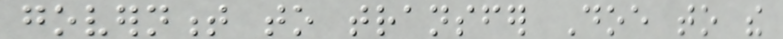government to transfer Doe to the
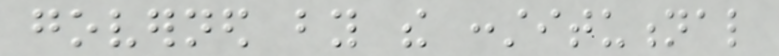governed by the constitutional
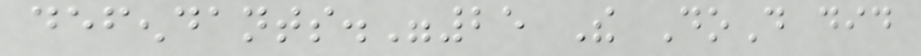defendants."25 The DoD did
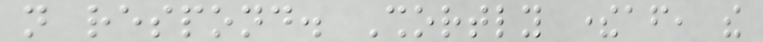not respond. Shortly thereafter, the
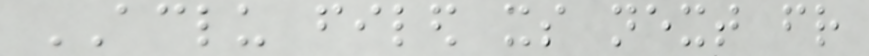ACLU filed its next friend
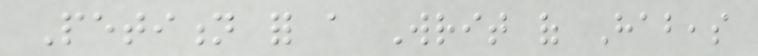Petition for a Writ of Habeas
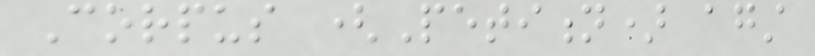Corpus (Petition) against
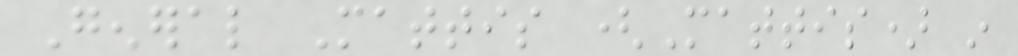General Mattis (Mattis) in
